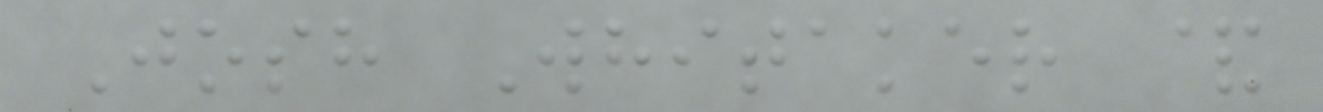Josh Whitaker &
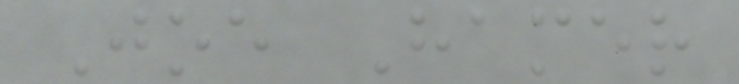Joe Hamer
